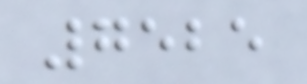7525
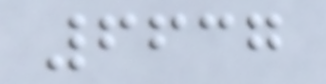6637
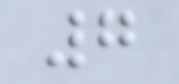7
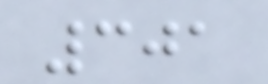301
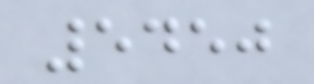5450
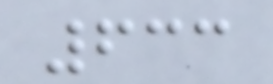633
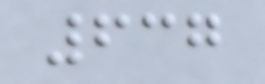637
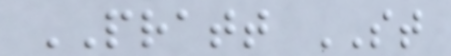PRATT ST
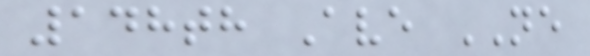148th Ave NE
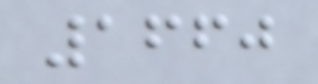1660
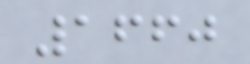1660
